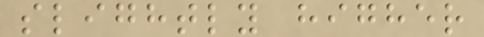slightly higher
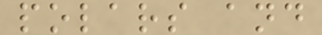polars and
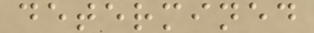determined
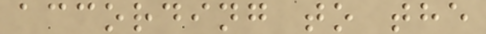according to the
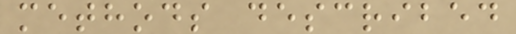methods described
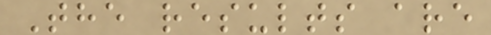The results are
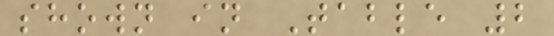shown in Table 2
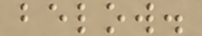below.
